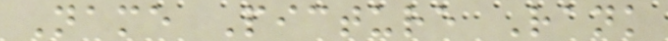Name Picture Rank
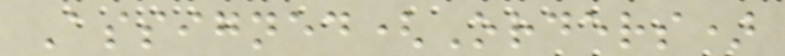Assigned(Orders)
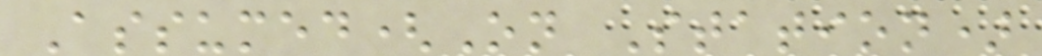Assumed(On Station)
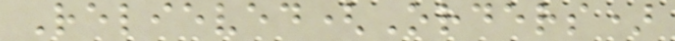Relieved(Orders)
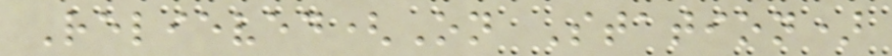Relieved(On Station)
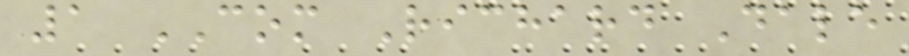1 COM Richard Dale
